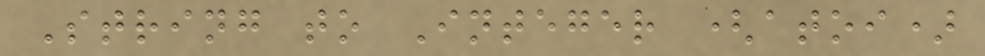String to Integer (atoi)
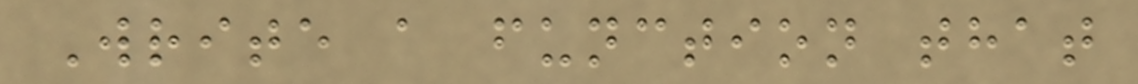Write a function that
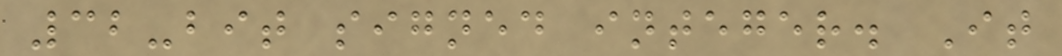32-bit signed integer. It
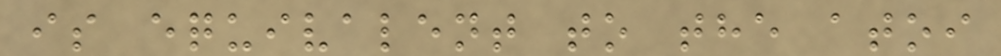is equivalent to the atoi
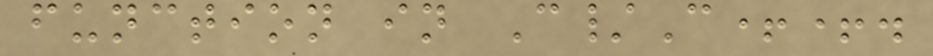function in C/C++.
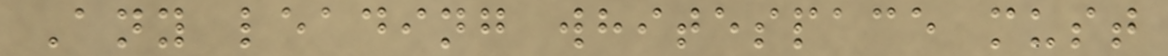Any leading whitespace must
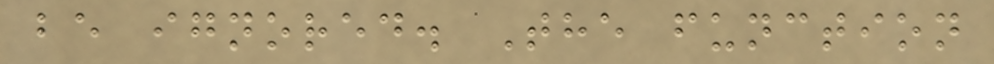be ignored. The function
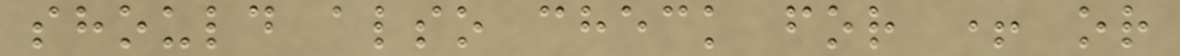should also check for + or
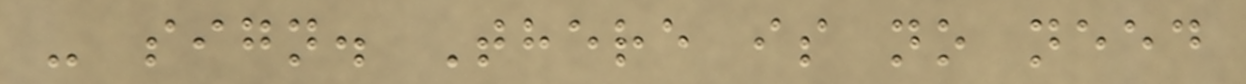- sign. There is no need
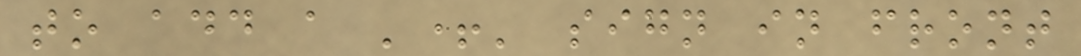to add a '+' sign in front
